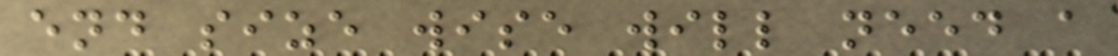end size wise will need a
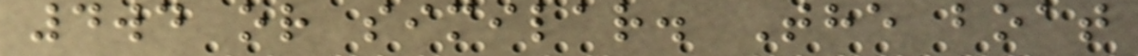4wd or similar. The boat
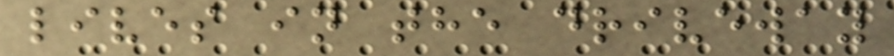lives in the driveway
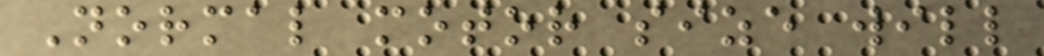Normal motor size will
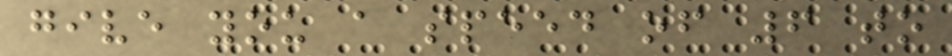give you a speed of 6 to
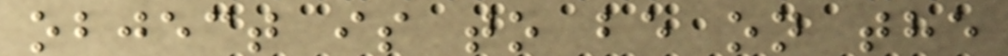object is to be on the
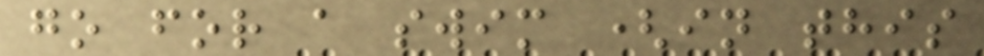go for a swim (in this
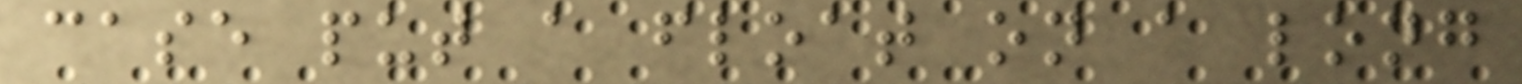case put a float on a long
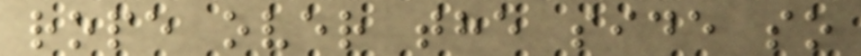rope over the side so
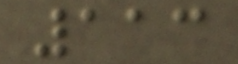113
